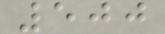500
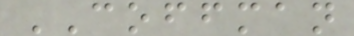COFFMAN
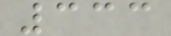333
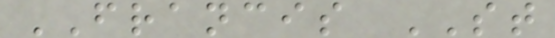FRANCIS ST
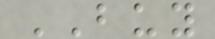BUY
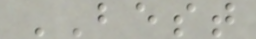BEST
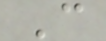C
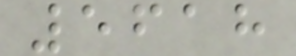5618
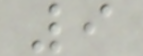9
